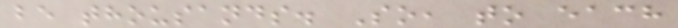be thousands. So, to each
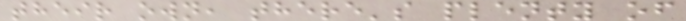their own, there's plenty of
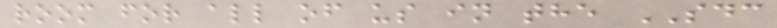room for all of us in the SDC
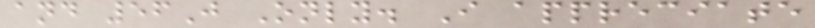and 56J Only. I appreciate
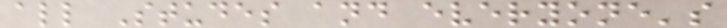all Studes and everyone's
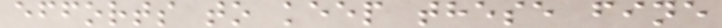efforts to keep these fine
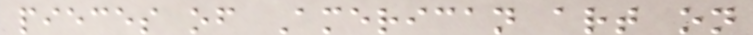pieces of American art on
